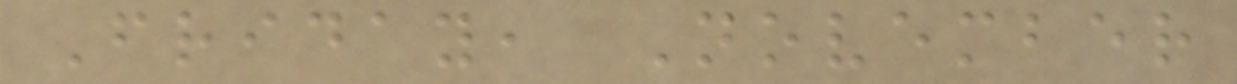Friday, November
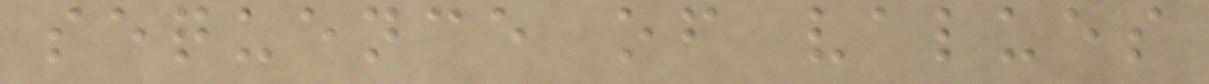sequence of values
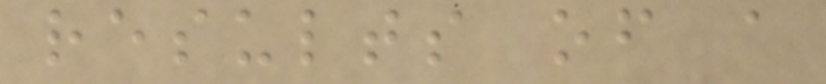results of a
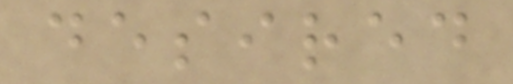desired
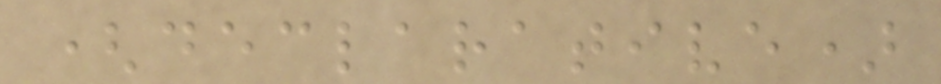(declarative)
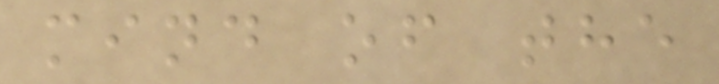mind of the
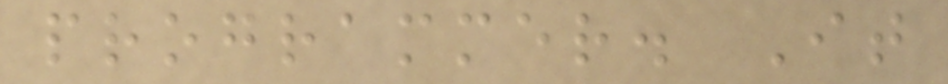programmer. It
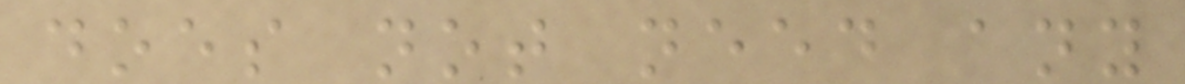does not need any
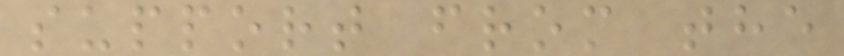support from the
